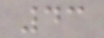43
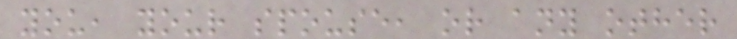you, your spouse, or any other
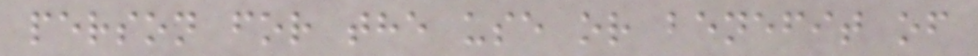person for the use or benefit of
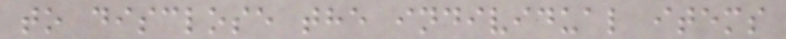to disclose the individual items
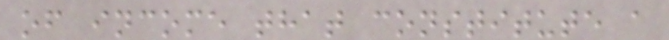of income that constitute a
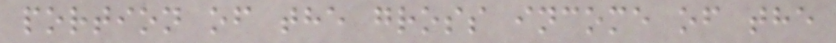portion of the gross income of the
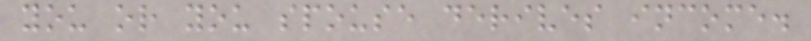you or you spouse derives income.
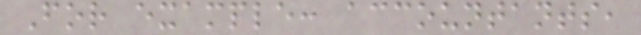For example: accountants,
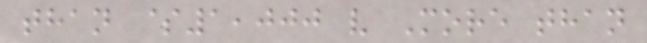than $1,000 v More than
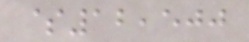$12,500
